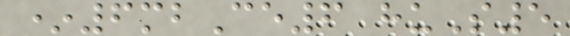*6mbCe6 huS5
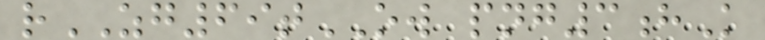rZG69tOW png3hK
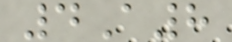4A8
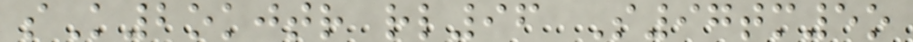sK2okjtr rl96 S97tm5o
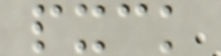pxck
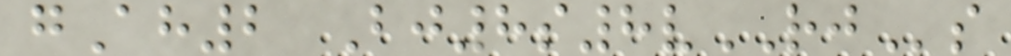gAh2 Bj8s8vRJs
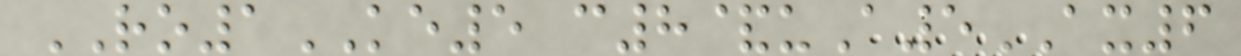RO1KE5 c8&uA5AX6
